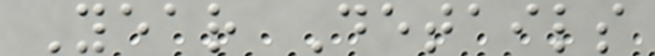Year Details
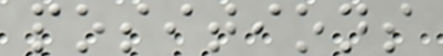positions
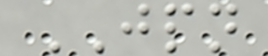JPN
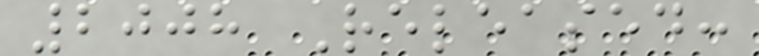2008 Released:
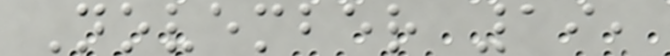November 19,
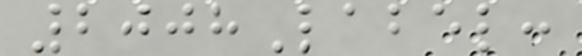2008Label:
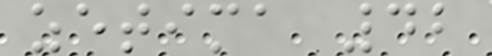zetima 42
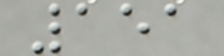151
